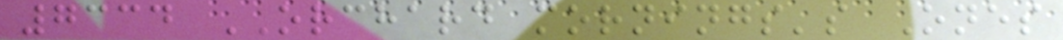7334 ORCHARD mornings's Ones
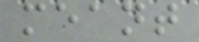meant
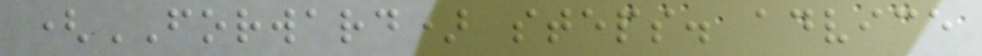(FORWARD) steps. advice
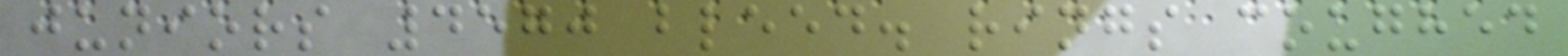juniors 4570 bleed. rings coughed
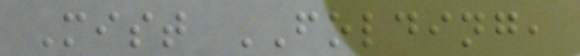Mist FOLDING,
